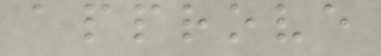approve
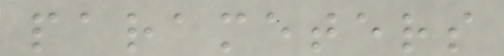parameters
